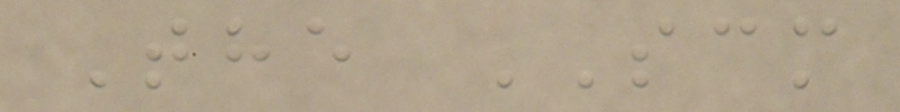The SCM
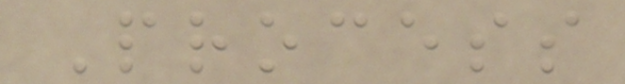Process
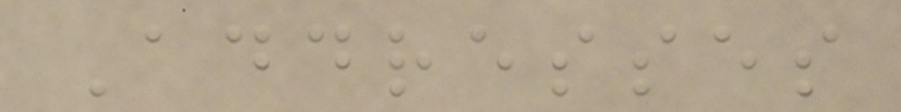Addresses
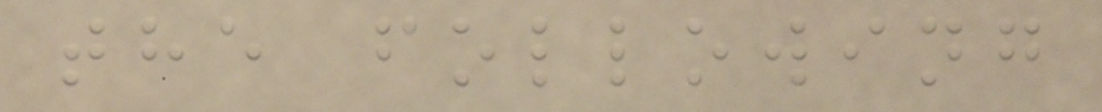the following
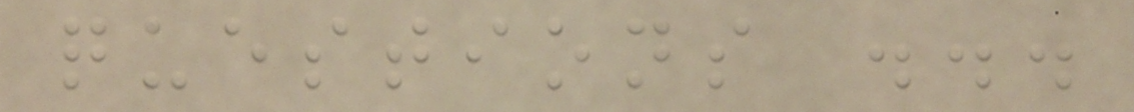questions ...
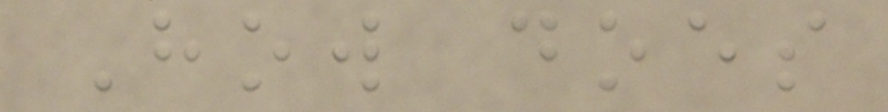How does
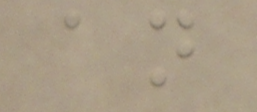an
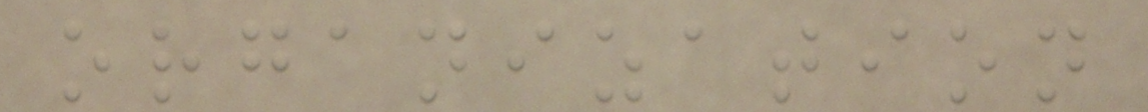organization
